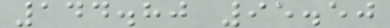144.80 95.50
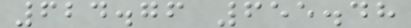624.76 655.48
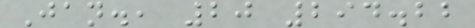Jan., 20 294.22
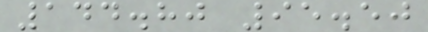144.80 95.50
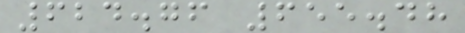624.76 655.48
